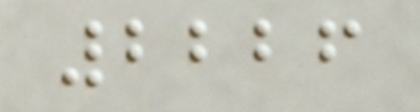2226
